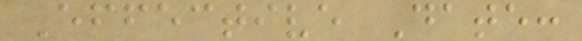Effective Date:
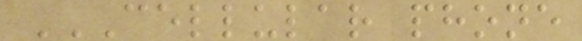CELLULAR PHONE
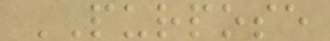PURPOSE
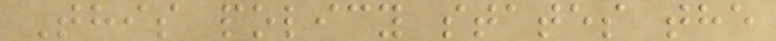This policy states the
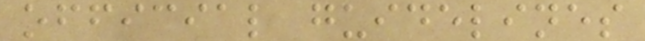official guidelines
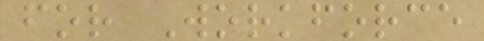for Workforce
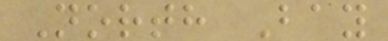North Bay
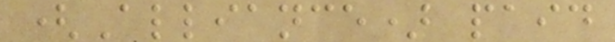(Alliance) paid
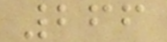266
